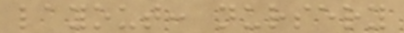layout: nursery
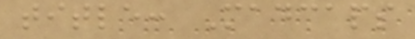title: Madcaps
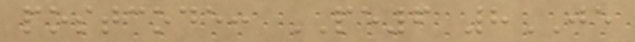postcode: PE6 8JE
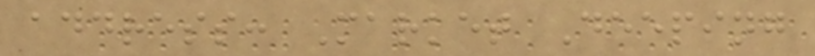address: Market Deeping
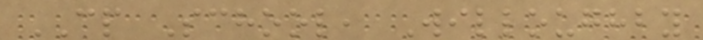CP School, Willoughby
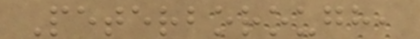Peterborough,
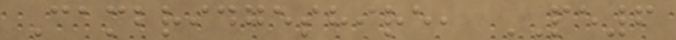Cambridgeshire, PE6
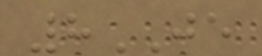8JE
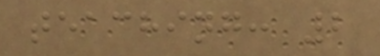teaching: 2
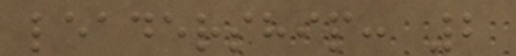leadership: 2
